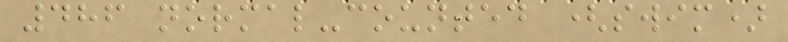486 normal-counted (swim)
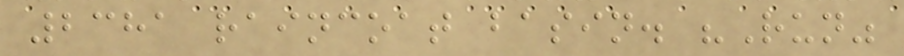2381 raincoat basin. "Run"
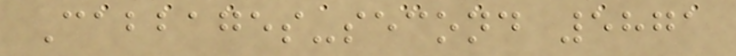Cabbages-second 5871
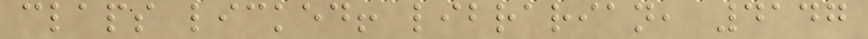claps licked! librarian, 4147
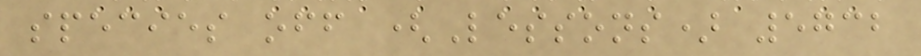species off (Lessons) 5732
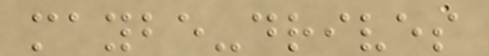maybe-drives
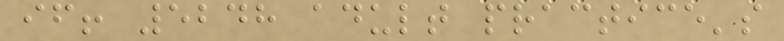if! 5248 adult practice's
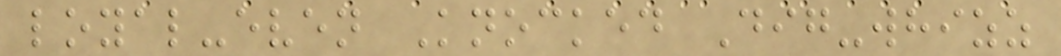loyal-even Knocked Dig-whizz
